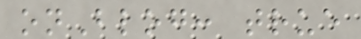onBlog: true
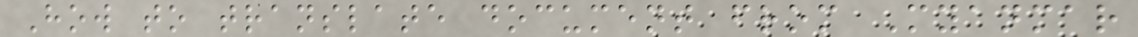How to translate document from Myanmar
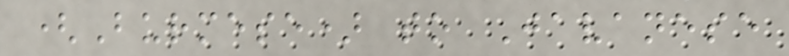(Burmese) to Javanese
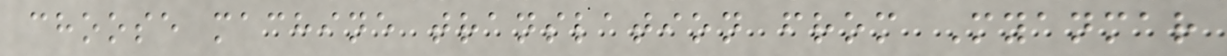choose machine translation from Myanmar
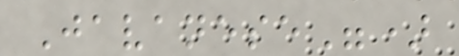Javanese")
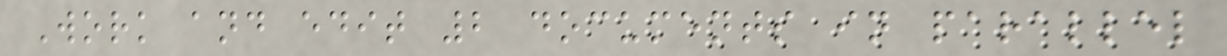Work and edit 2 documents in parallel
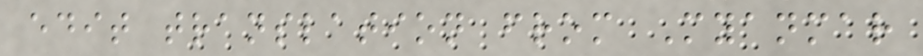edit translation from Myanmar
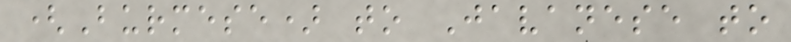(Burmese) to Javanese to
